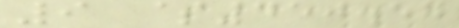9 $450.57
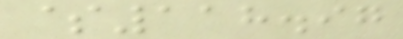$118.97
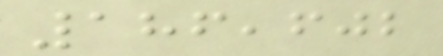186,602
